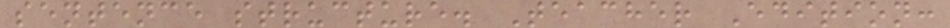sentence structure. Teacher Edition:
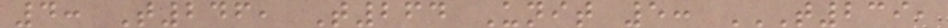4: T246, T264 Unit 5: T239,
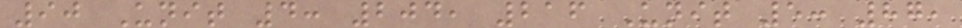90 Unit 4: 204, 216 Unit 5: 87,
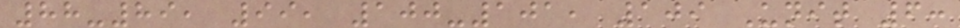88-89, 99, 100-101, 109 Unit 6:
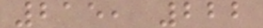215, 222
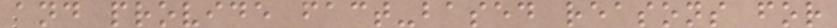and provide fact-based reasons for
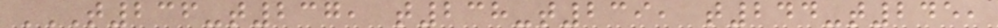T236-T237, T238-T239, T244-T245,
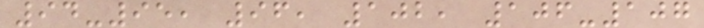94-95, 96, 102, 106-107
